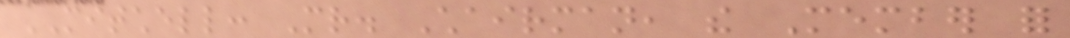MITCHELL: Mr. Chairman, the Member for
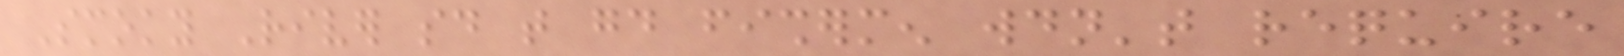Smoky River said that good fishermen wouldn't require
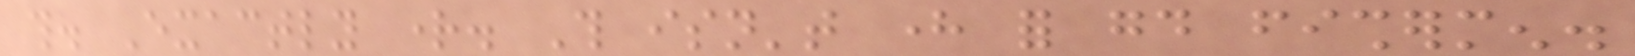this. Exactly right. This isn't here for good fishermen.
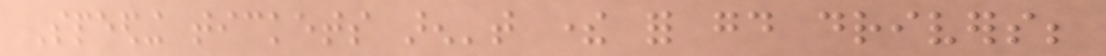Speeding tickets aren't there for good drivers;
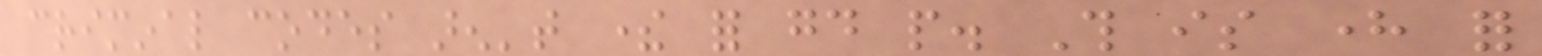criminal codes aren't there for good people. This is here for
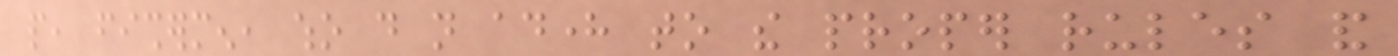people, fishermen, who do not adhere to the proper rules and
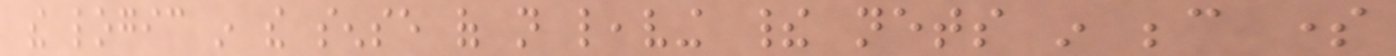the logic in the sense of not leaving their nets in because some
